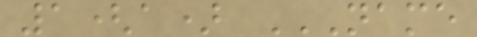1(a) NAME
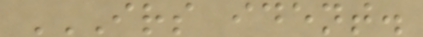IRS IDENT.
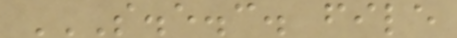S.E.C. FILE
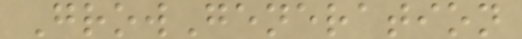GrowGeneration
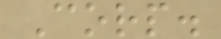Corp.
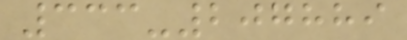333-207889
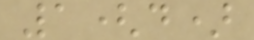1(d)
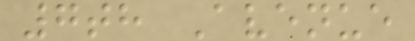7th Avenue
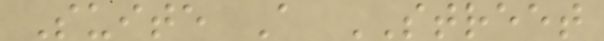Suite A STREET
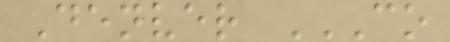Denver CO
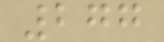277
